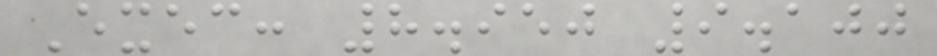Exec: 8.950 9.100
